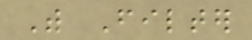With Filter
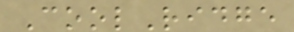CoolRidge
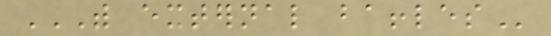WITH EXTERNAL BAFFLES
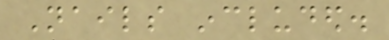Nails included.
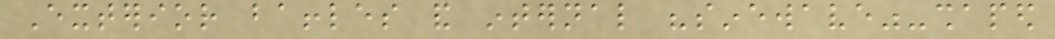Exterior baffles and internal "sinewave"-shaped
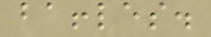baffles.
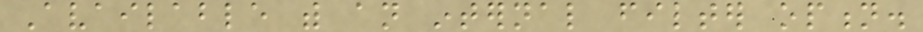Available with an internal filter option.
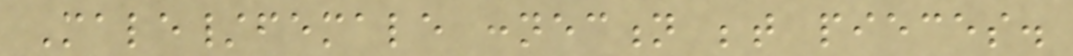Male/female connection between pieces.
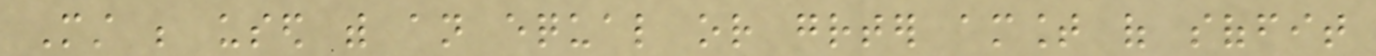Must be used with an equal or greater amount of soffit
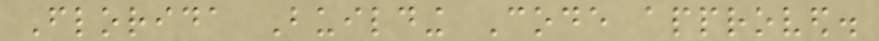Florida Building Code approved.
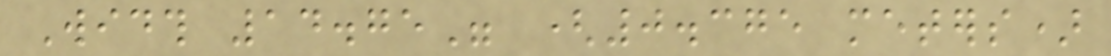Width 14.75" (0.375 meters)
